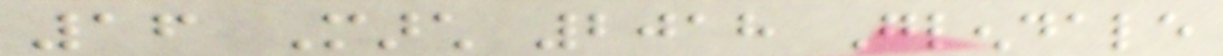16 March 2018 Glendale
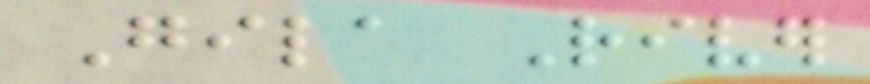Gila River
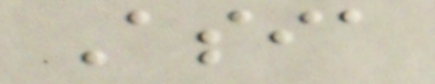Asia
